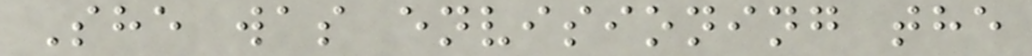She was envisioning the
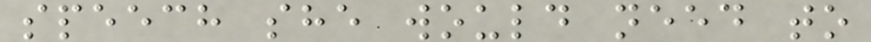speech she would need to
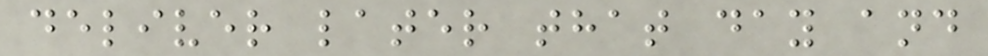deliver later that day and
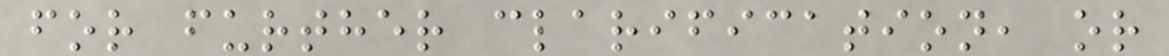for further clarification, or
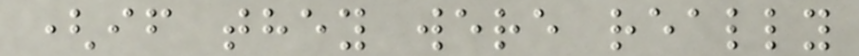(if they were really
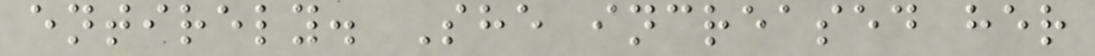entirely. She increased her
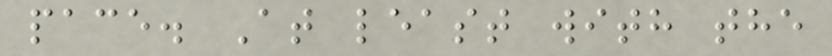pace. At least with the
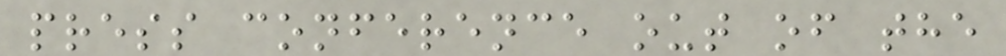press conference out of the
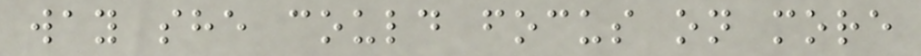way she could focus on more
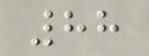88
